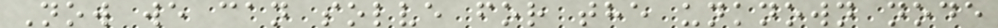Now we can solve for the unknown node
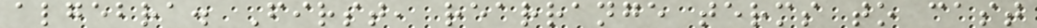algebra. First, rearrange terms to cast
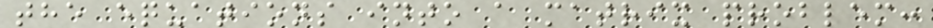the equations into a matrix problem:
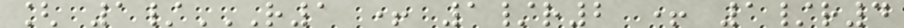[ 1/R1 + 1/R2 + 1/R4
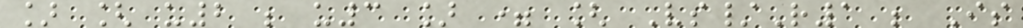] [ u2 ; u3 ] = [ Vs/R1 ; Is
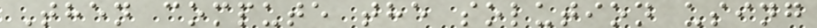Then compute the solution using
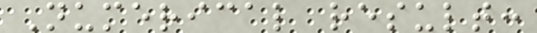Numerical result:
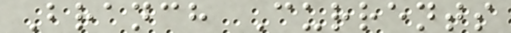Branch Currents
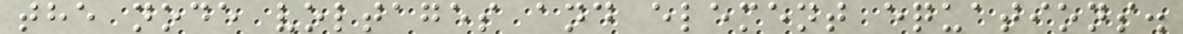the node voltages and element equations.
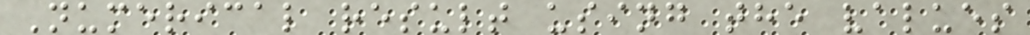Numerical result using the values
